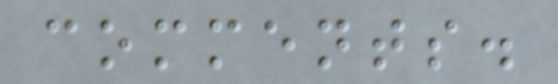comments.
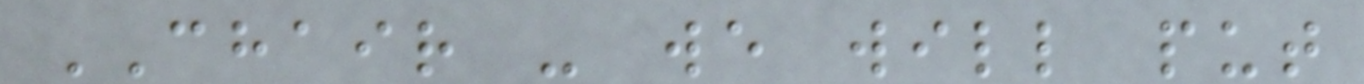CHAIR - we will put
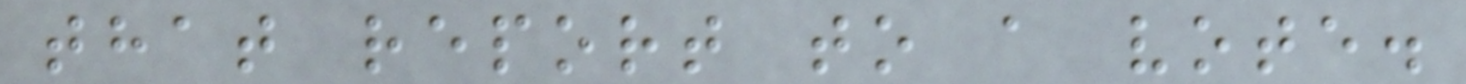that report to a vote.
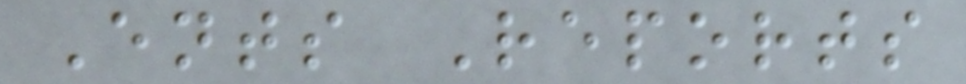Ents Reports
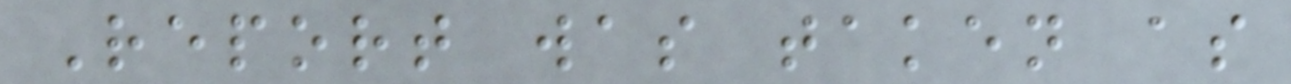Report was taken as
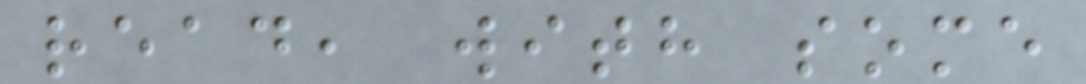read, with some
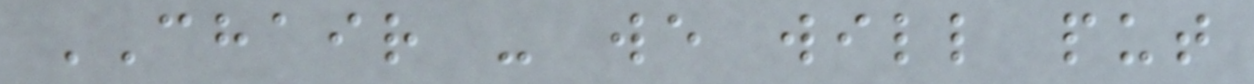CHAIR - we will put
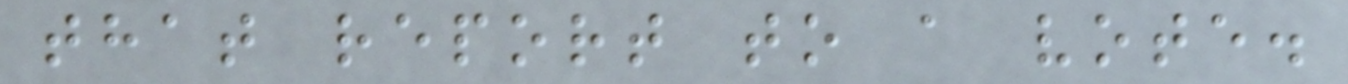that report to a vote.
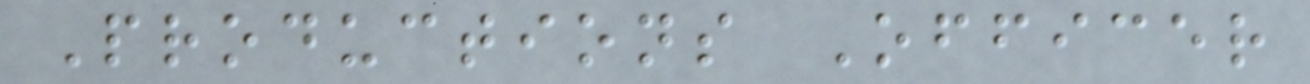Productions Officer
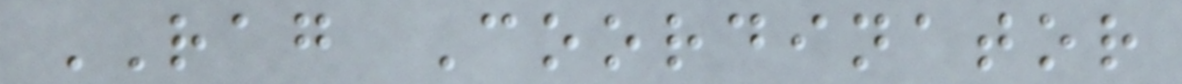RAG Coordinator
